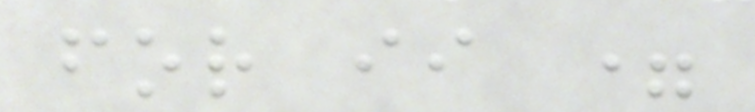for ii =
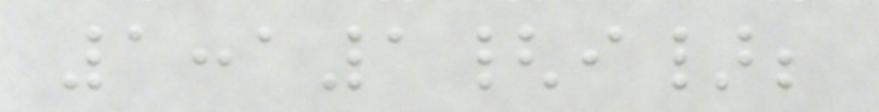1:a1{i};
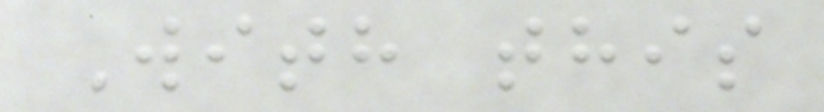With this
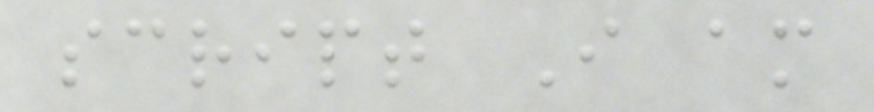script I am
